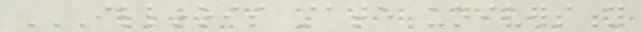ILLINOIS STATE UNIVERSITY
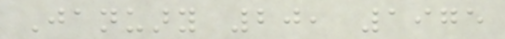January 20, 1975
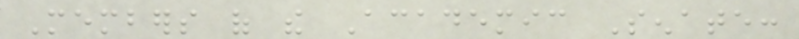Members of the Academic Senate:
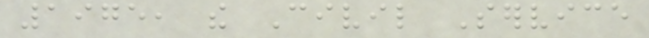1975, the Civil Service
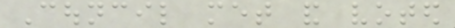Council met and voted
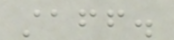staff.
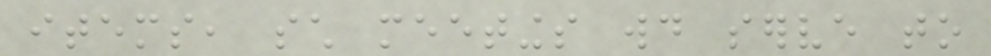items, such meetings would serve to
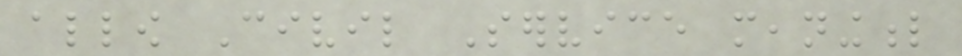allow Civil Service meaningful
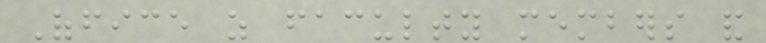Office as faculty members and
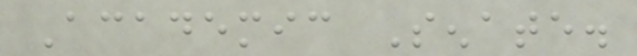Academic Senate.
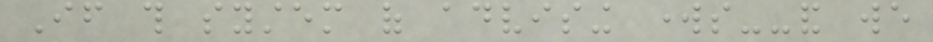If this system of advising works--and we
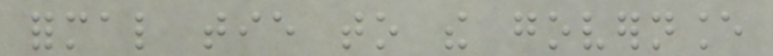formal tie to the governance
